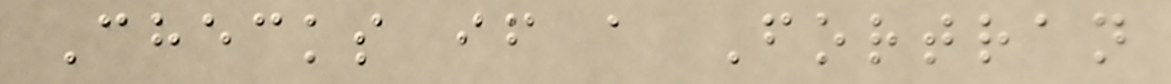Checks if a Fortran
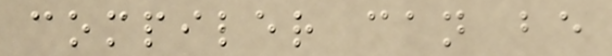compiler can be
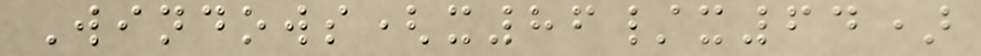Windows(x86/x64)
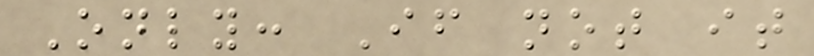Only: If not it
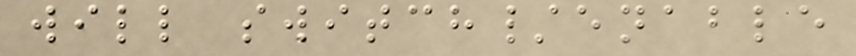will switch/enable
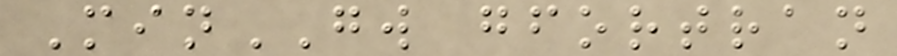MinGW gfortran
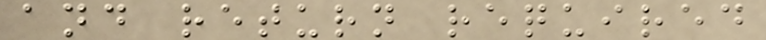and return required
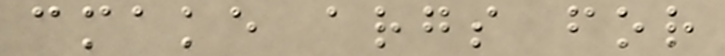cmake args for
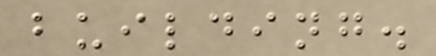building.
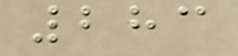283
